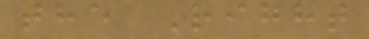the Right
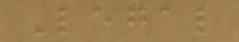Legal
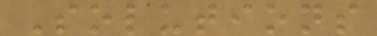Solutions
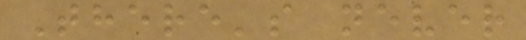There's never
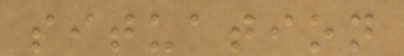situation
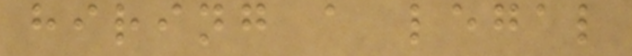hiring a legal
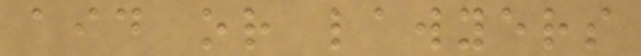aid or lawyers
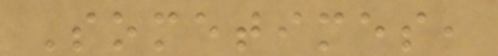Sometimes,
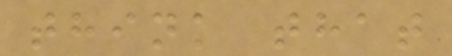think that
